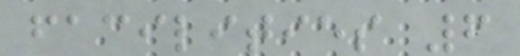facilities 6
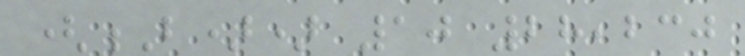(B)) 10 28,230
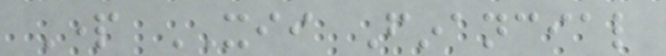Part XII Financial
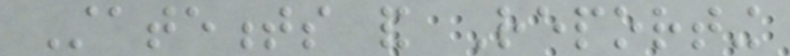Statements and Reporting
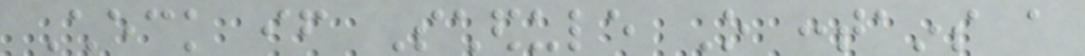Check if Schedule O contains a
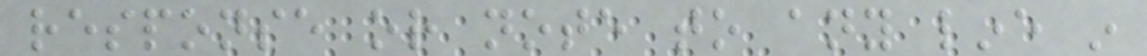response or note to any line in
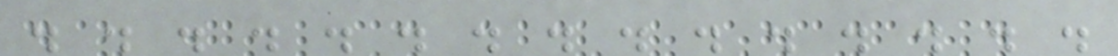. . . . . . . . . . . . . . .
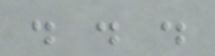. . .
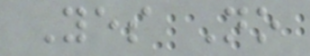Yes No
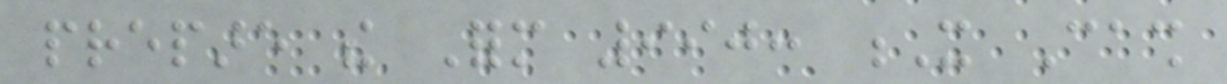prepare the Form 990: X Cash
